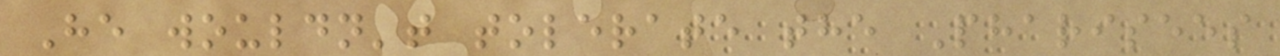He wouldn't tolerate the Pharisees
